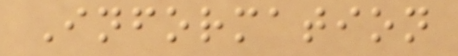Information
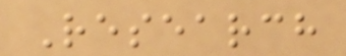Research
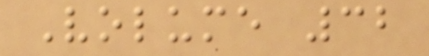Volume 32
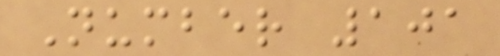Number 101
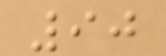90
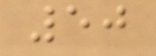50
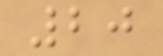20
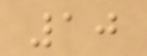10
